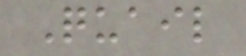Quail
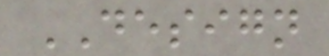DESIGN
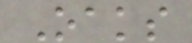Oaks
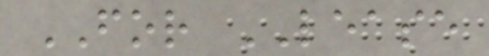FOR LEASE
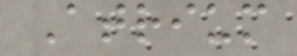Atrium
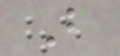B
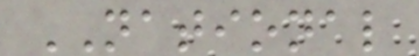NATIONAL
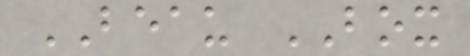BEAU BOX
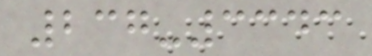237-3343
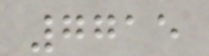7715
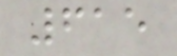615
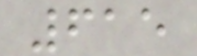615
